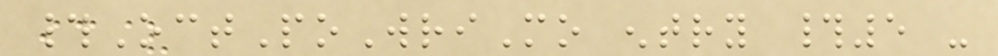#OctPoWriMo entry #5 -
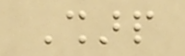Sharp
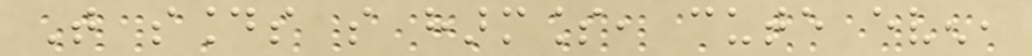That sounds so harmless, cute even,
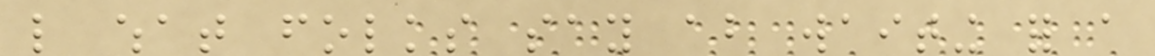like what folks say about waiting for a
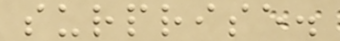surprise.
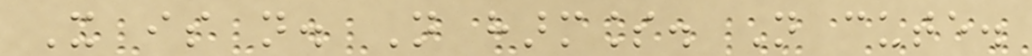It is not. Not harmless. Not cute.
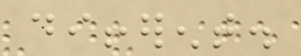different.
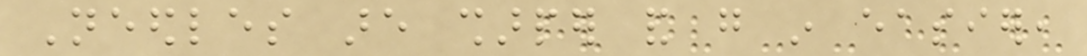Needles are sharper and go in easier,
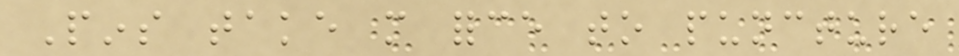Pins take more force to puncture
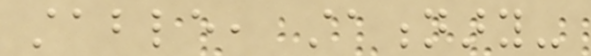stable, stationary-
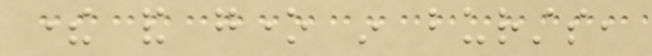there and gone in bursts,
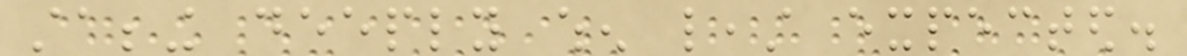stabbing deeply when least expected.
